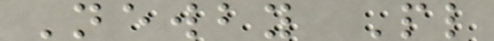Newby Pl
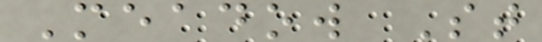Meadow St
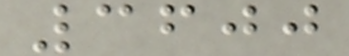3600
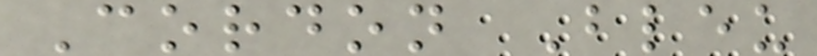Cordon Bleu
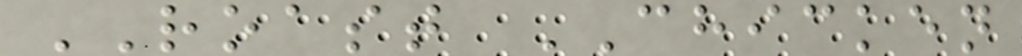ROAST CHICKEN
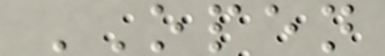OPEN
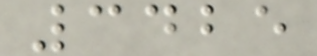3425
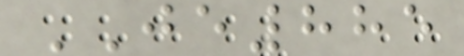JE885
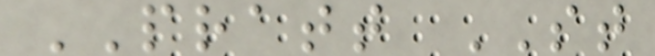PRATT ST
